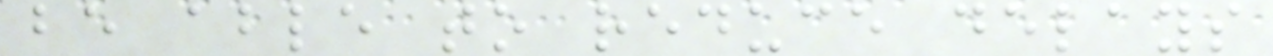be able to reduce delays
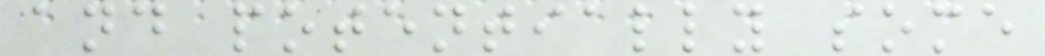and potentially some
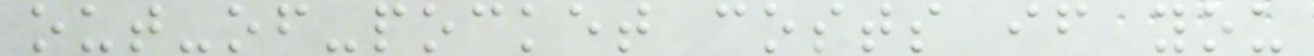out-of-pocket costs if you
